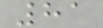81
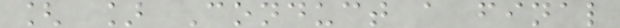[ ] Conduct a final
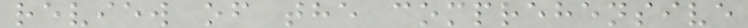review of the comprehensive
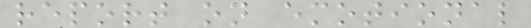report on emotional
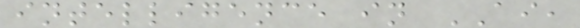intelligence in AI,
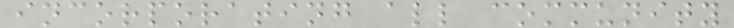incorporating all community
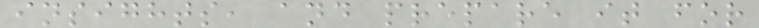insights, and prepare it for
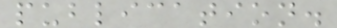publication.
